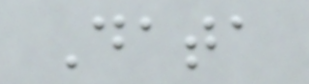Data
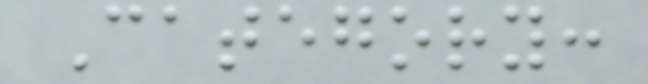Category:
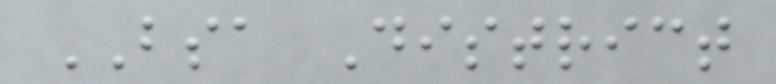BSA District
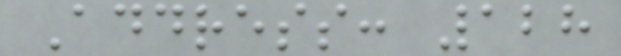Address: 128
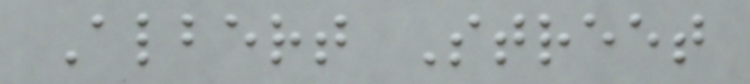Albert Street
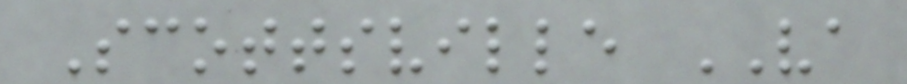Scottsville VA
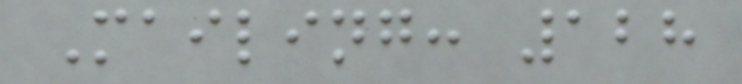Mailing: 128
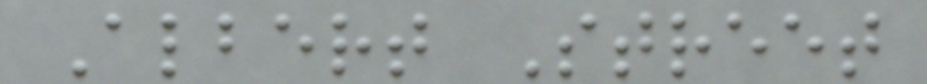Albert Street
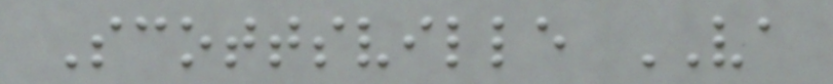Scottsville VA
